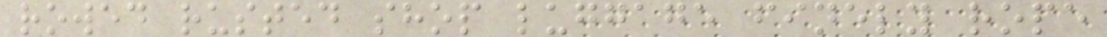rowed rusted shop luggage finely rope
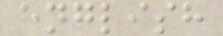english
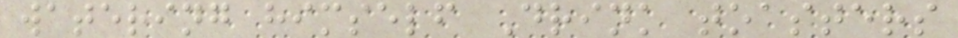watering himself Drink toasters
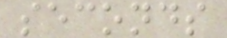seconds
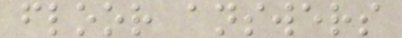floor answers
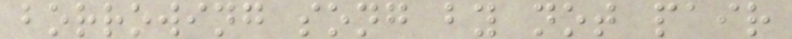borrowing song by not pair
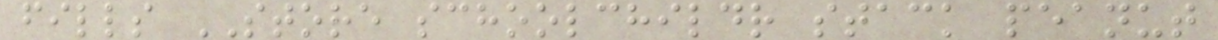fills STORE schoolchildr stack peanut
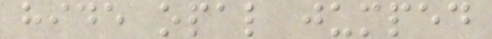hide opal jumped
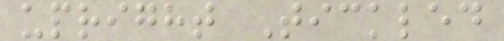upright Tickled
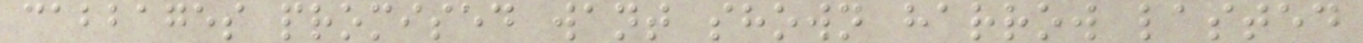cabbages promised want shown harrow lasted
